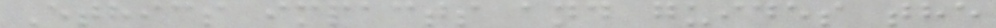Ethics impacts and guides the
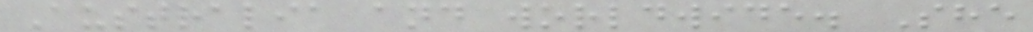Australia and worldwide. She
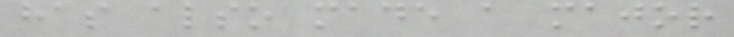has also made a major
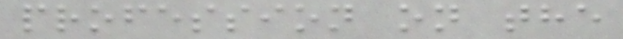profession on the
